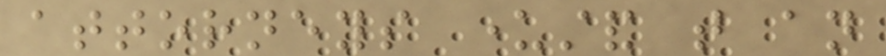attorneys understand that an
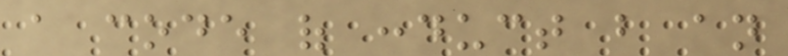a code of conduct but an
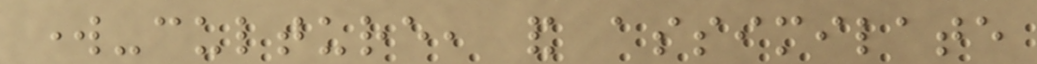work-culture, and assimilate
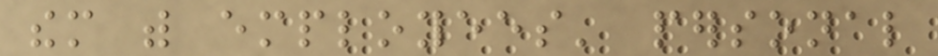them with employees' personal
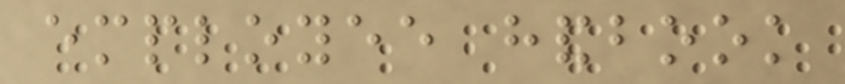employee handbook
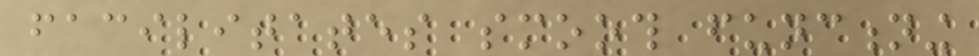facilitates smooth functioning
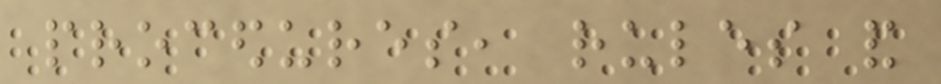procedures, rules and
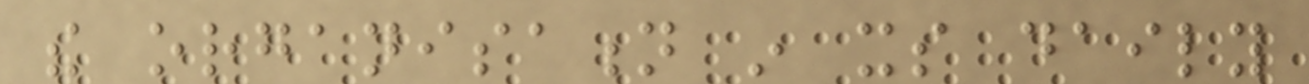the organisation in its daily
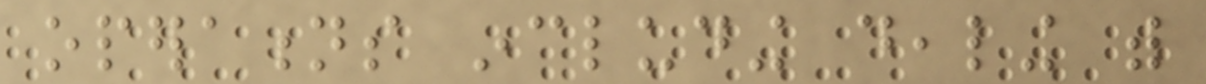operations including dealing with
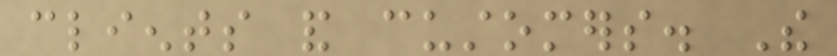clients and customers. The
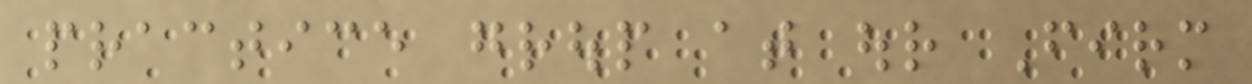practice group at our Firm
